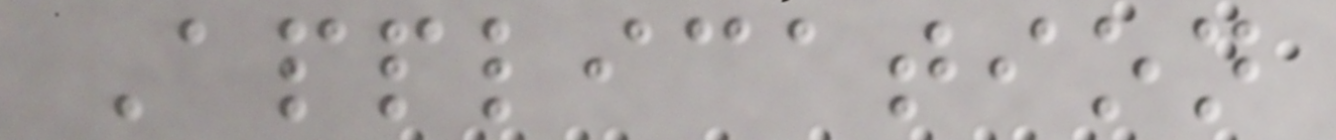Application
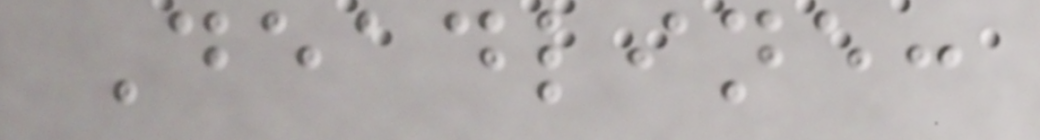Deadline:
